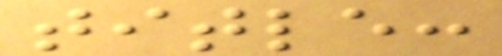title:
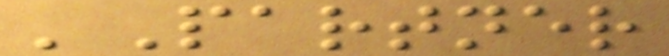'Partner
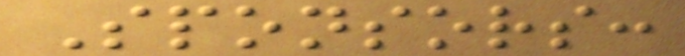Sponsors:
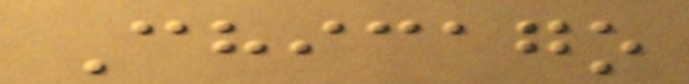Chicago
